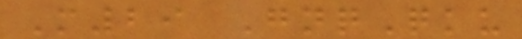M29 GnqQku
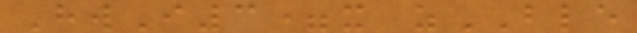HwI3=x zBLE
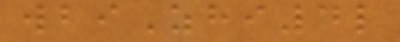wbiZhi4l
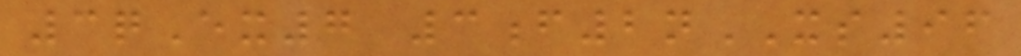3qEx7 3f2nXS96
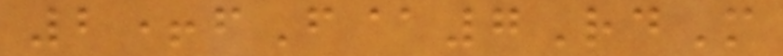2+fF@7RdM
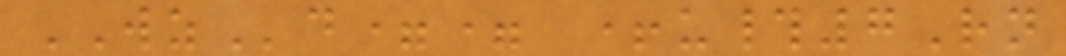WZd== +u#7Rn
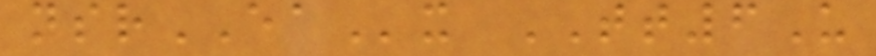nsrEAx TT6U
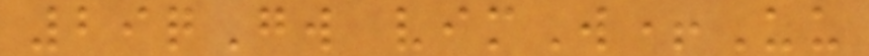29qGw vimW+Uu
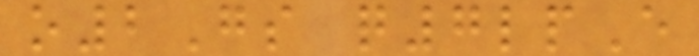o2Gs q7lpE
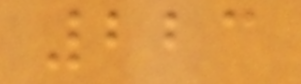223
